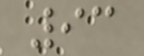93
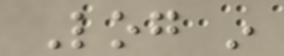Log in
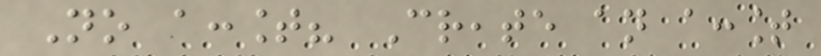No account? Create an account
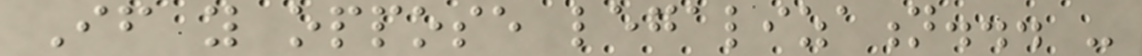If you oppose legalization... -
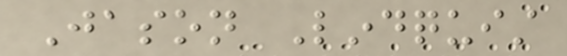Jason Lindquist
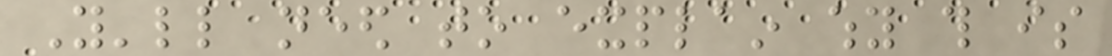You'll need to explain why this is
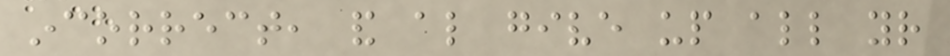incorrect, and also give up all your
